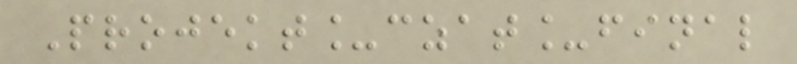Projekt_czat_final
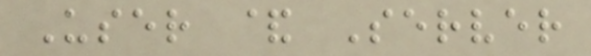User & Server
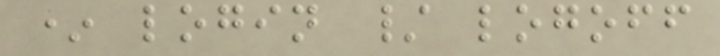* login / logoff
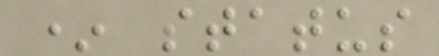* status
